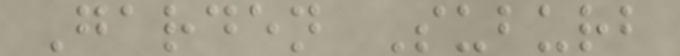Garden Suburb
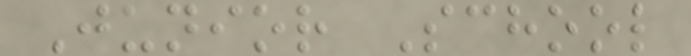Junior School
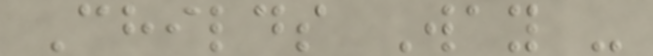Childs Way -
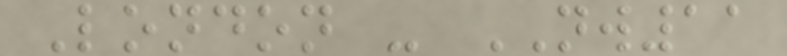London - NW11
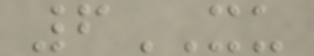6XU
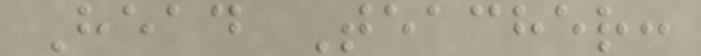Head Teacher:
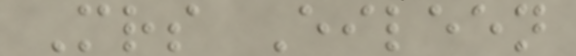Mrs Eileen
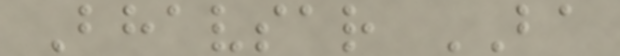Bhavsar BA
